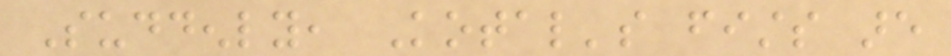Suddenly, Kotal's fists are
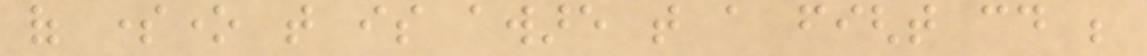of someone that is aware that a fight could be
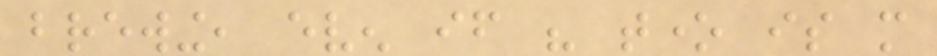brewing, even if his tone is more
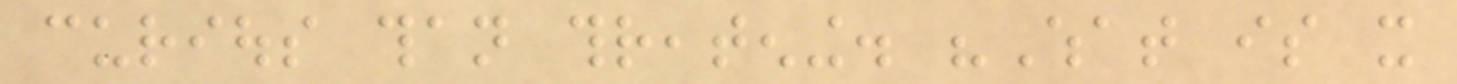curious than threatening. "What is it
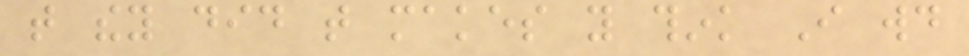that they did that makes you think I would
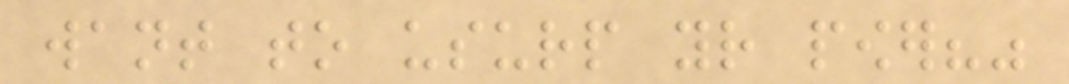want to usurp your power?"
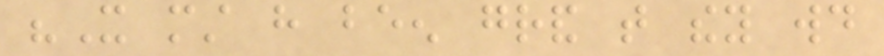"It must have been grand that they would
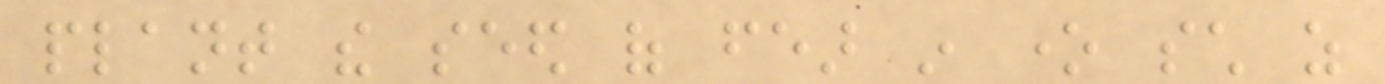plant the seed of fear in one such as
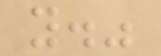you."
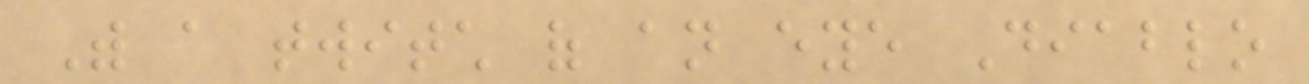With a twitch of an eye Diablo
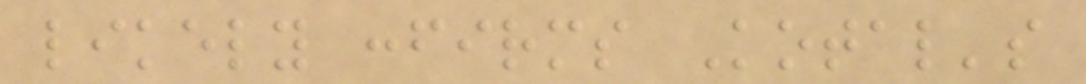likely confirms Kotal's
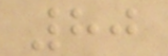80
